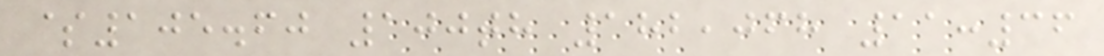$105.60 100th 182,068 11:36
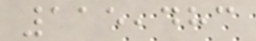115,483
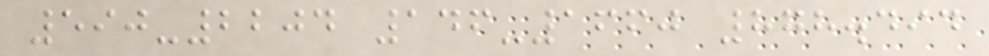590-2204 146-1660 878.494
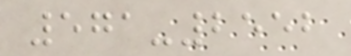571-2552
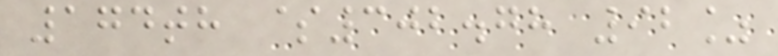174th $302.78 92%
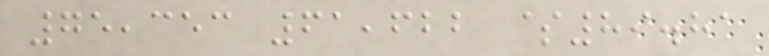75,353 61,622 $89.81
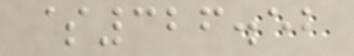$326.52
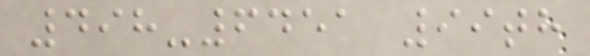498-6451 99th
